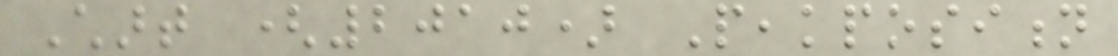Chart (2010) Peakposition
